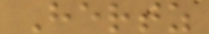Hertz
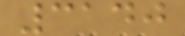3140
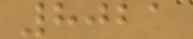8021
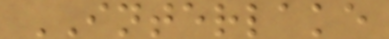INTERLAKE
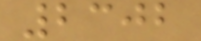2302
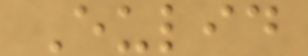Eulid
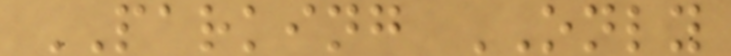PARKING ONLY
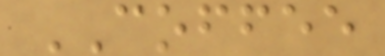COFFEE
